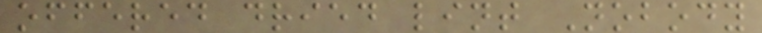offered dried lint Nobody
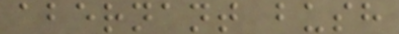abernant bush
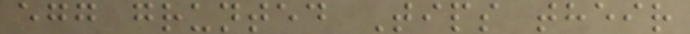egg grunted Tips their
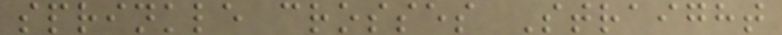sprinkle crosses Straight
